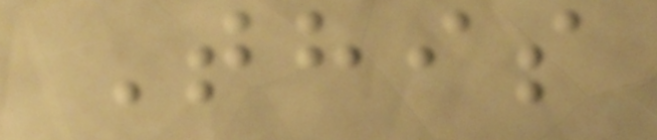This
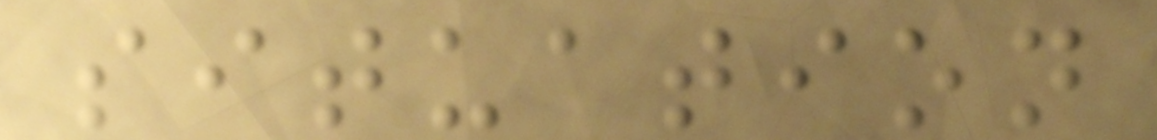situation
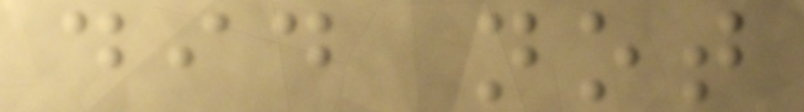did not
